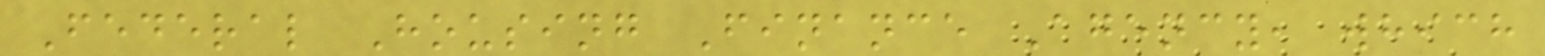Federal Housing Finance Agency, which
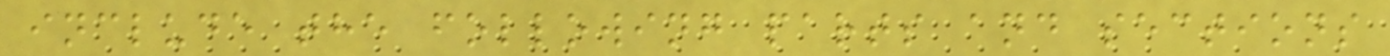include the following parts and sections
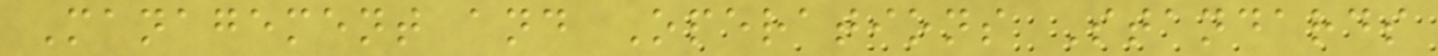Management and Operations Standards
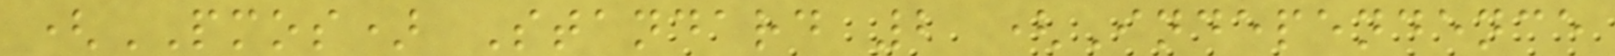(PMOS) Standard 2 (Independence
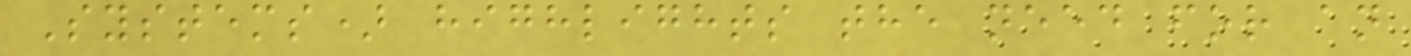Systems) highlights the need for an
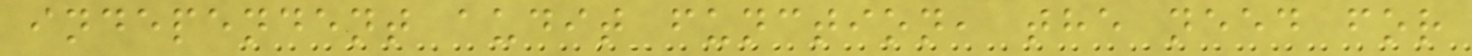independent audit function, the need for
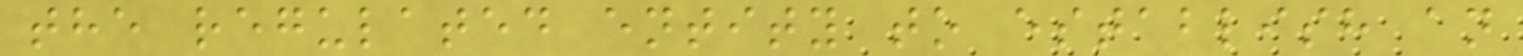the regulated entity to establish an
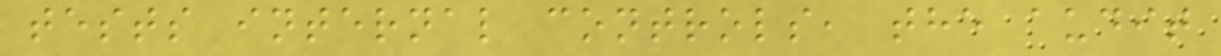tests internal controls, the audit
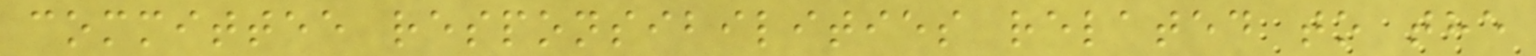committee responsibilities related to the
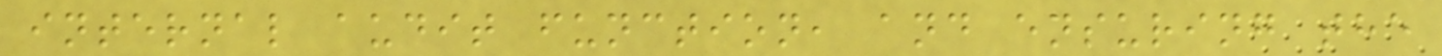internal audit function, and ensuring the
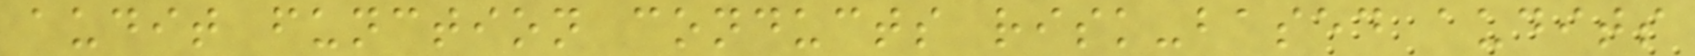audit function conducts risk-based audits
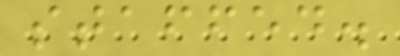staffed.
